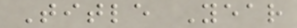Title Year
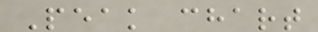Peak chart
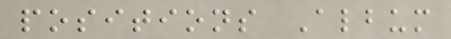positions Album
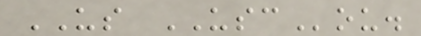US USCou.
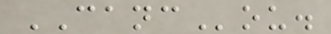CANCou.
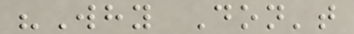"Why Don't
